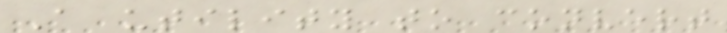A utility to convert
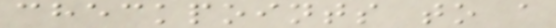checkpoints to a
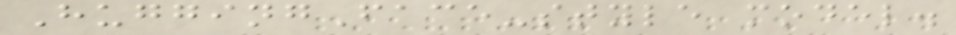HuggingFace-style model.
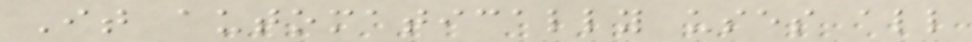It automatically uses all
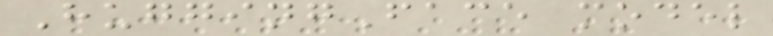HuggingFace model
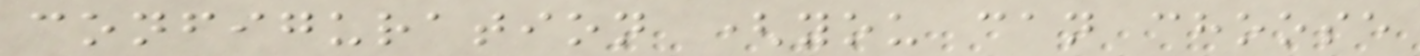configuration (you can choose
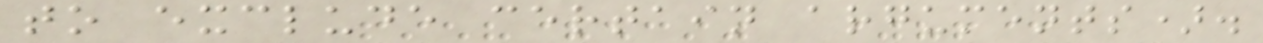to exclude certain arguments).
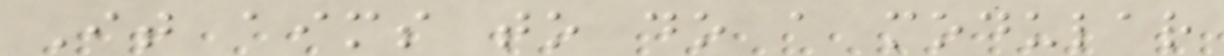It aims to do a modular
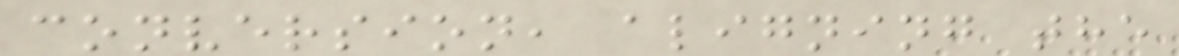conversion, aligning the
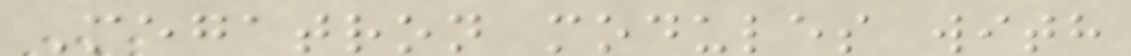Megatron modules with
